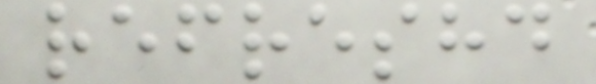refreshd
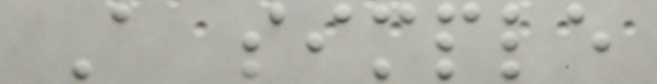A simple
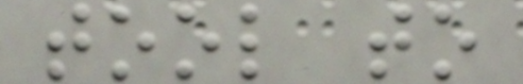tool to
